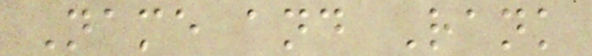Name and Rank
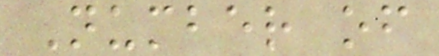Number of
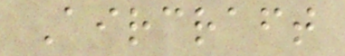Aircraft
